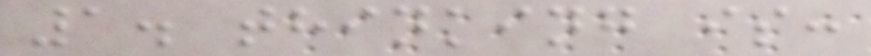1. thinking is:
